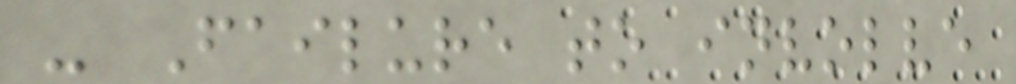- Failure to involve
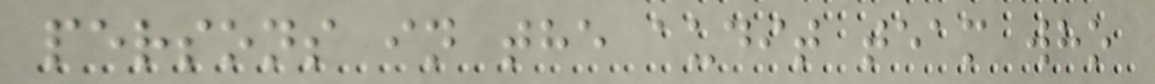persons in the audit team who
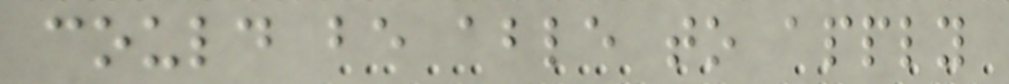could be able to apply
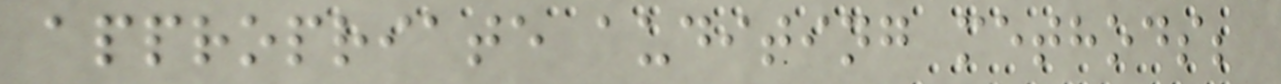appropriate auditing methods;
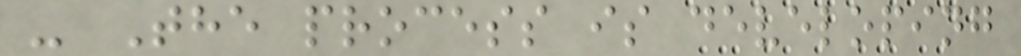- The process is developing
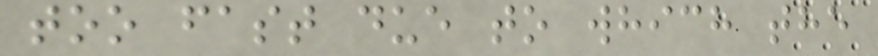too fast due to which the
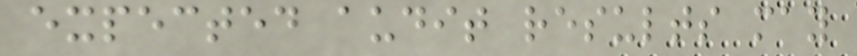expected audit results may
